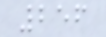256
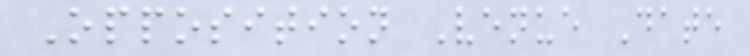Opposition Venue Date
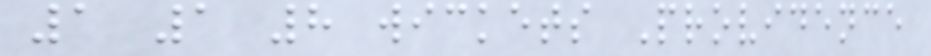1 1 8 wickets Providence
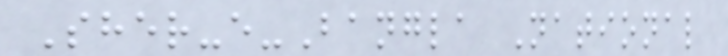Sher-e-Bangla National
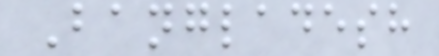Bangladesh
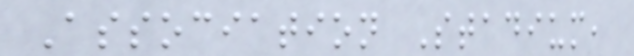Association Stadium,
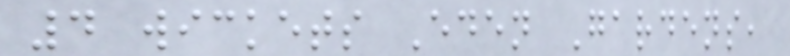4 wickets Eden Gardens,
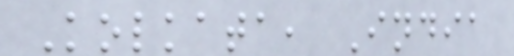Kolkata, India
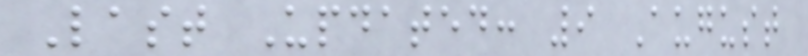Last Updated: 9 August
